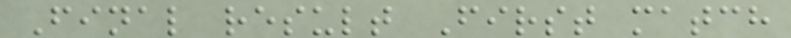Final result First match
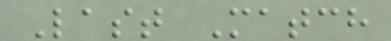Last Match
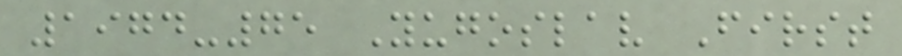1974-75 Yugoslav First
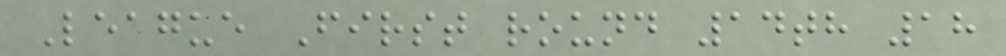League First round 14th 18
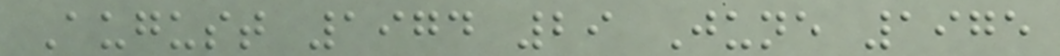August 1974 29 June 1975
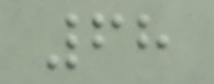68
